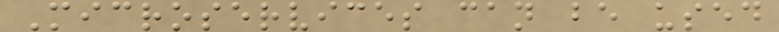Microservices can be used
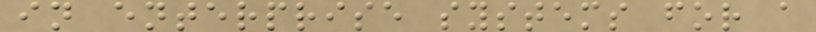in enterprise systems for a
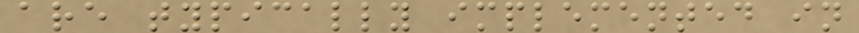are typically implemented in
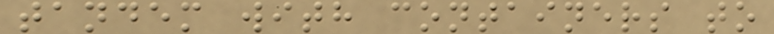tandem with containers to
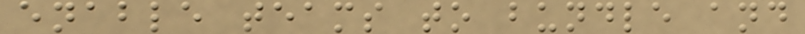enable teams to bundle and
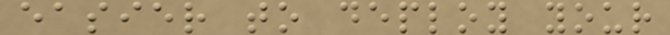easier to deploy your
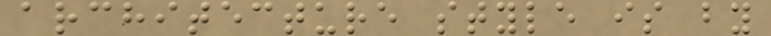architecture style is by
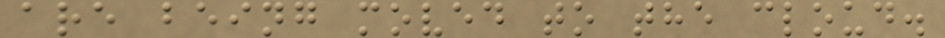are being moved to the cloud.
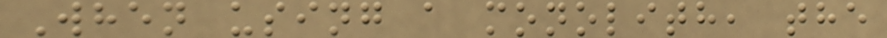When using a monolith, the
